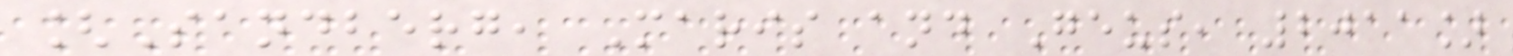[Sandberg, Maris and Geus, 2011]
